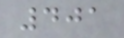401
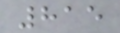815
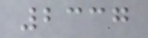2337
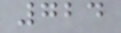724
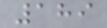189
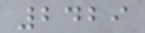2429
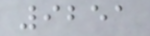9251
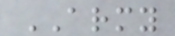ARMY
